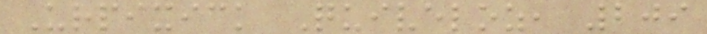Urpixick Quiveloz, 209
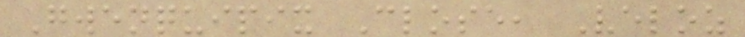Gwenquipix Close, Veloz
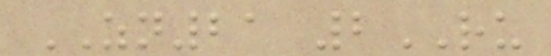ZN21 2RU
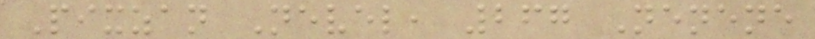Pixzan Nevel, 267 Nenene
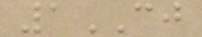1CJ
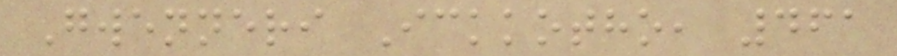Gwenneri Ickkotho, 461
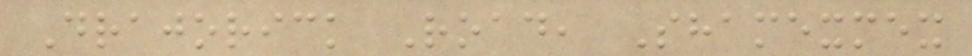Drajorick Road, Shamexmex
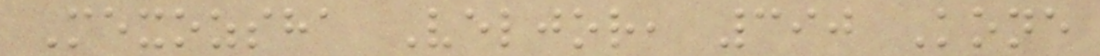Mexozsha Veljor, 390 Kone
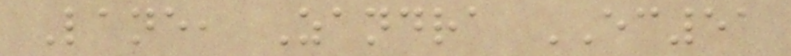Lane, Zandra EC51
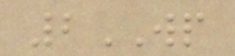2WP
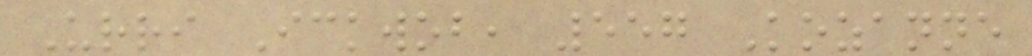Urri Ickwob, 557 Kozanne
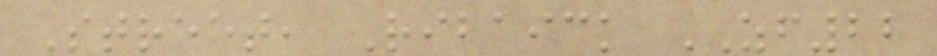Street, Ribaick ZF22
